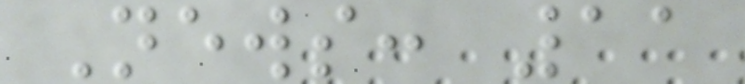News: 11
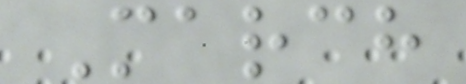March
